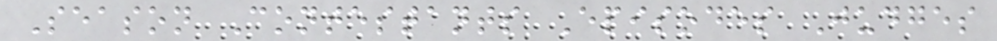Season Contestants Episodes Judges
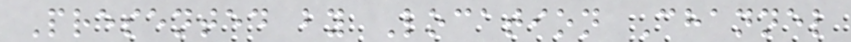Presented by Location Channel
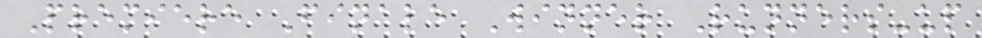Premiere Finale Winner Runners-up
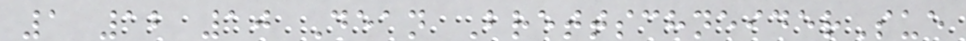1 12 10 Dean BrettschneiderSue
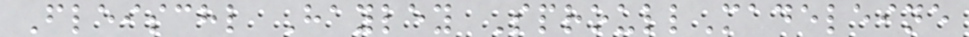Fleischl Hayley SproullMadeleine
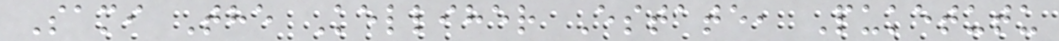Sami The Kelliher Estate, Puketutu
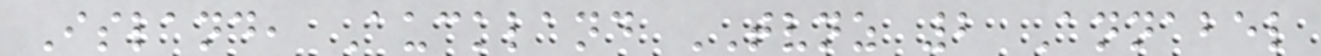Island, Auckland TVNZ 2 Annabel
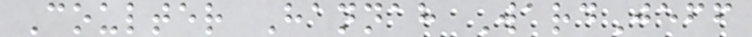Coulter Hannah WardJeff
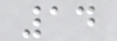14
